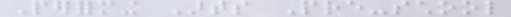Performing Arts Pre-school
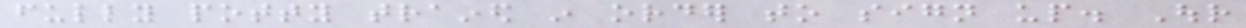fully potty trained in order to sign up. Our
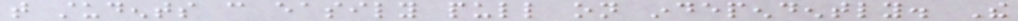that students can easily pull on independently. The
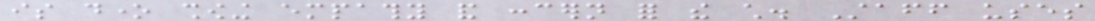is done showing empathy and concern for the child. Staff uses
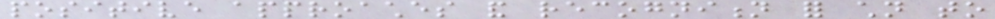positive approaches and recognition for children to
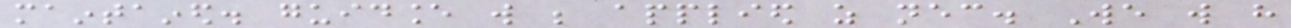maintained. guidance will be applied as necessary. We will have
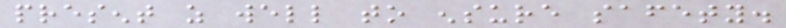present as well to ensure safety.
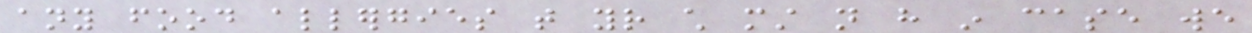any food allergies that your child must not have in case we
